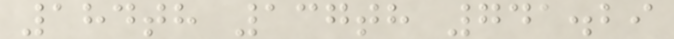184th 137th 741.29
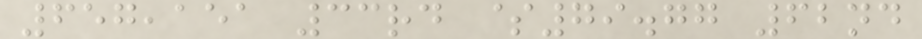657,151 33rd $79.77 62nd
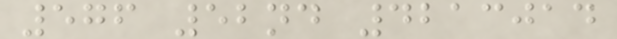576 52nd 4213014
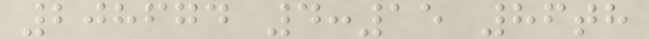208674 4:15 86th
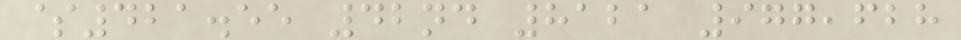$421.55 42nd 8121 977,628
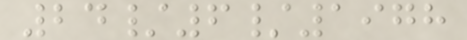24/6/1978
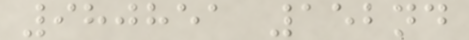980851 152nd
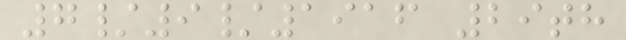7/9/1916 29th
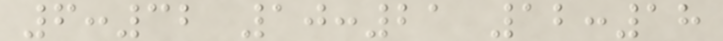6:32 10:21 12:18
